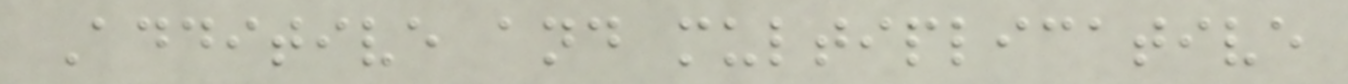Additive and multiplicative
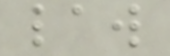law
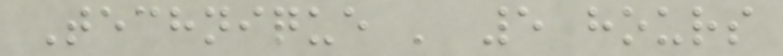Technique ' 5 hours
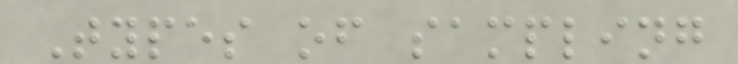Types of sampling
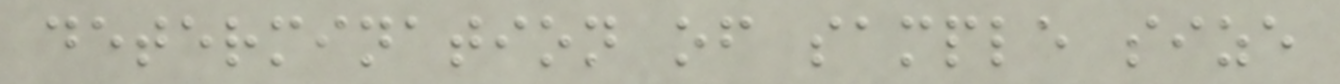determination of sample size
